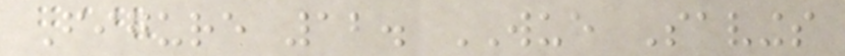Figure 12. WUE Savings
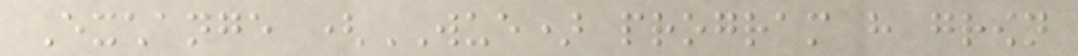Exchange (WUE) program have grown
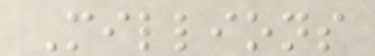Millions
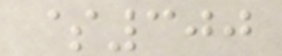$300
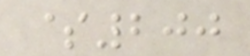$200
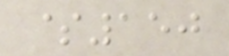$150
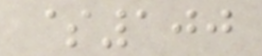$100
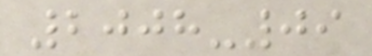2008-09
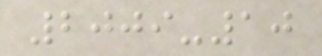2009-10
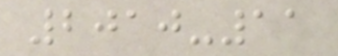2010-11
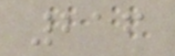216
